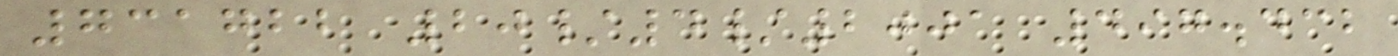731722 20/4/2001 497.432
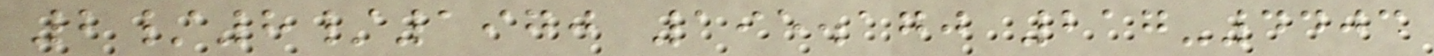2/8/1970 195.170 217-4403
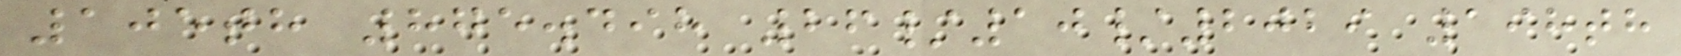105th 875.498 26/10/2029 198th
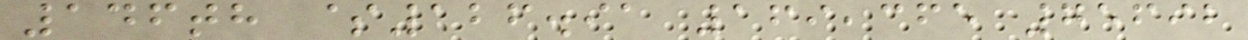146th $126.91 169,365 75692
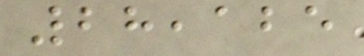28,125
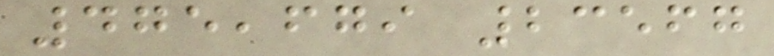475,679 23567
